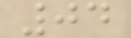04
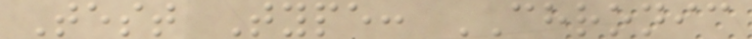Test Type: CHRONIC
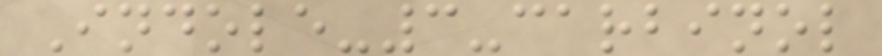Indole-3-carbinol
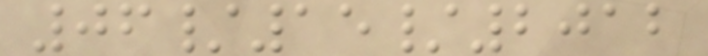06/15/2012
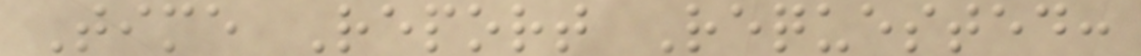Time Report Requested:
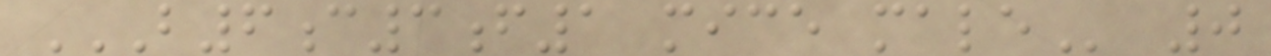B6C3F1 MICE MALE 0
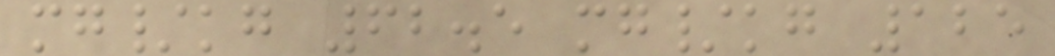mg/kg 62.5 mg/kg 125
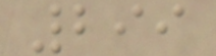299
